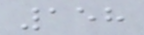158
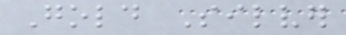Gold Silver
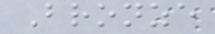Bronze
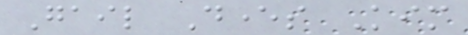Gail Devers Kim
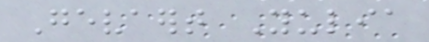Gevaert Yulia
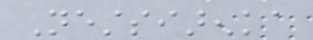Nestsiarenka
